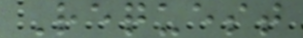Request
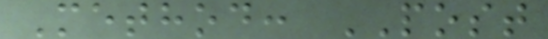Method: POST
